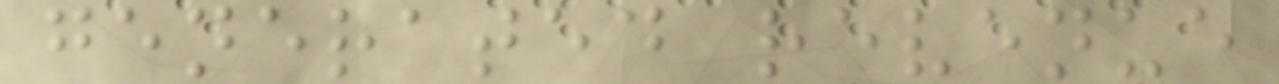generated revenue
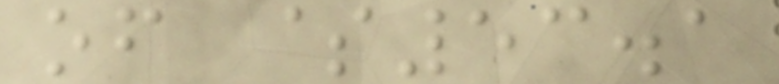of $53.1
